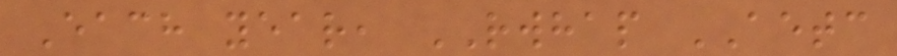Each year, RWHAP AETC
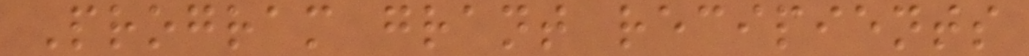Program grant recipients
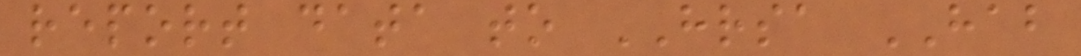report data to HRSA HAB
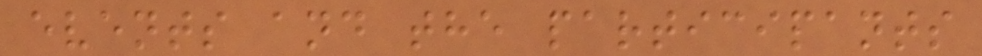events and the participants
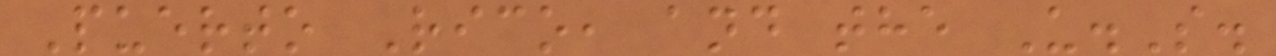Puerto Rico, and the U.S.
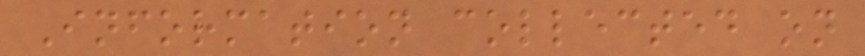Information collected on
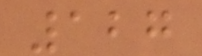127
